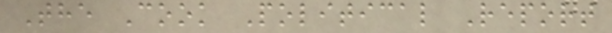The Cook Political Report
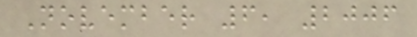November 6, 2006
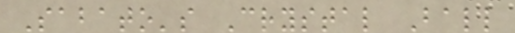Sabato's Crystal Ball
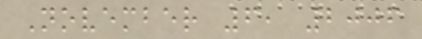November 6, 2006
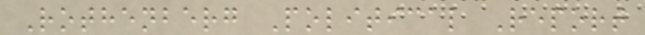Rothenberg Political Report
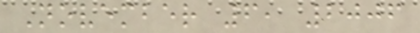November 6, 2006
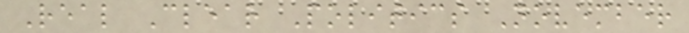Real Clear Politics November
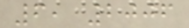6, 2006
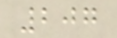207
